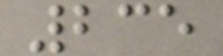235
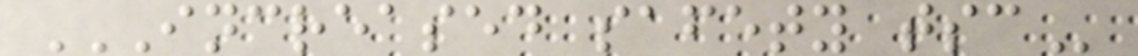INCREASED SAFETY TSC
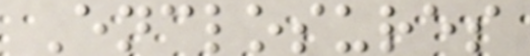Enclosures
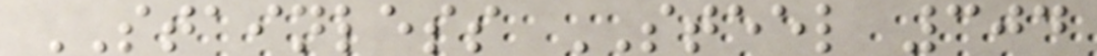STAINLESS STEEL 304
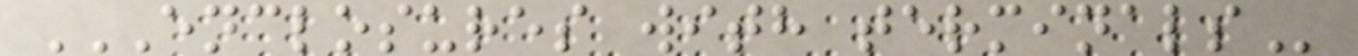ENCLOSURES WITH TERMINALS
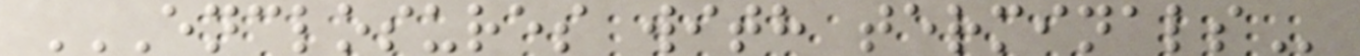ENCLOSURES WITH TERMINALS
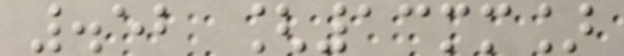.52 [13mm]
